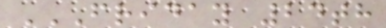FRIDAY 24TH
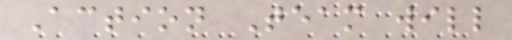Action Team will
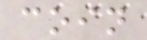coin
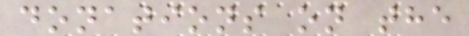donations on the
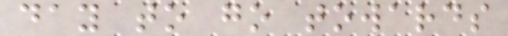day to go towards
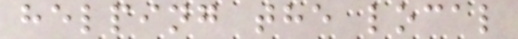helping the local
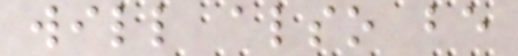will also be
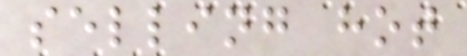selling hot
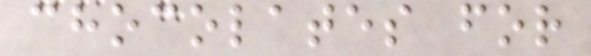chocolates for
